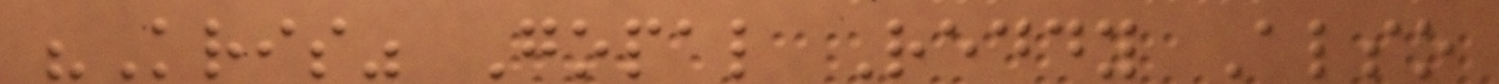"Kris" Gopal Reddy Also
